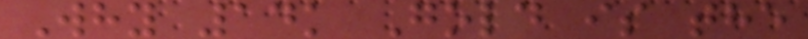Why 14k Gold is the
